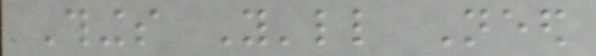Things You'll Need
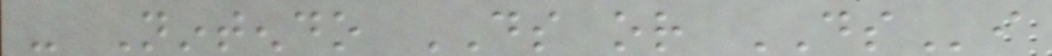- Nintendo DS or DSi
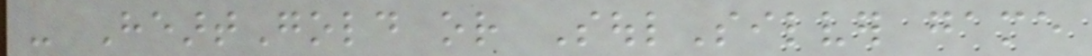- HeartGold or SoulSilver game
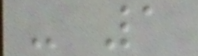- 1
